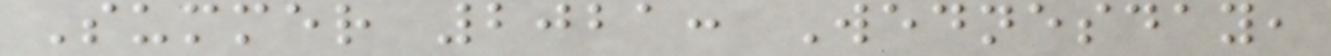Summer 2021: Wednesday,
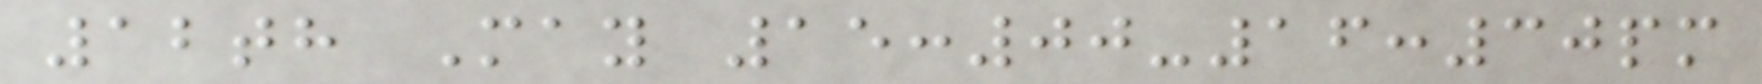12th May 15:00-16:30pm
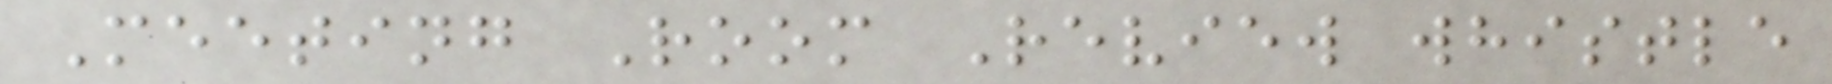Meeting Room Review whistle
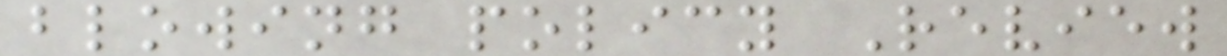blowing policy Review
